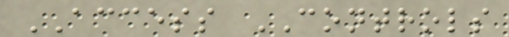ACCESS CONTROLS
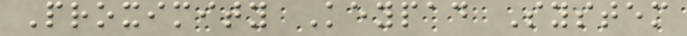Proximity Keypad System
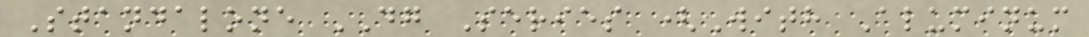Standalone DG Series (With Aluminum
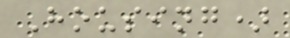Housing)
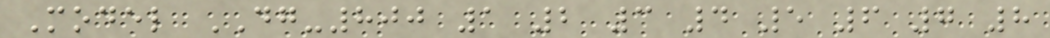Model DG-800 1 2 3 4 5 6 7 8
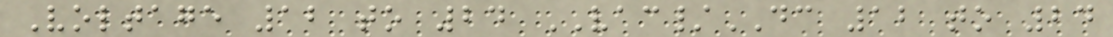Voltage 12 to 24 VAC/DC 12 to 24
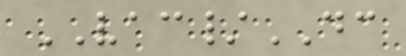VAC/DC
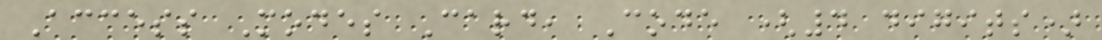Access Modes Card, Code (4 digits)
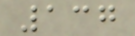137
